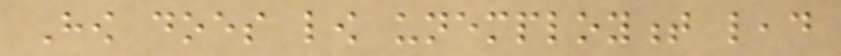How does low unemployment lead
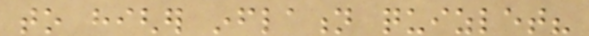to higher inflation quizlet?
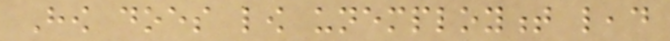How does low unemployment lead
